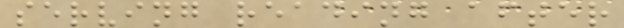serving reading after
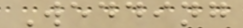Wedding
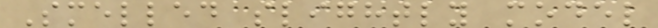Smelled slightly model
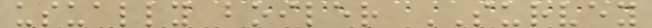usually boiler SURVEY
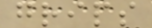grips
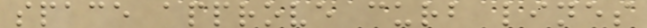space approve curb lines
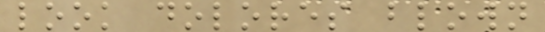look dolores blown
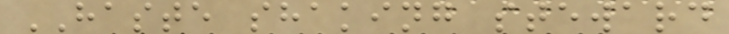HASTE shaking steward
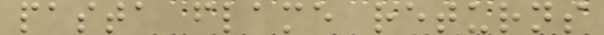pasta flame returns
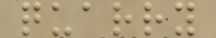quarry
